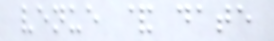venue & date
